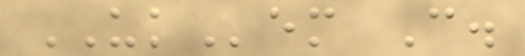UKem C.
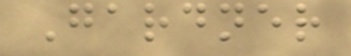Gardner
